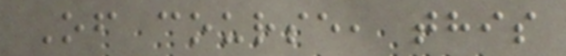Of course, this
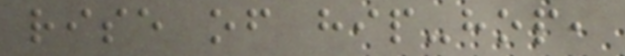rise of hip-hop,
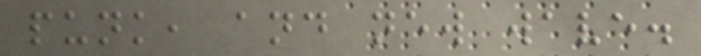punk, and new wave.
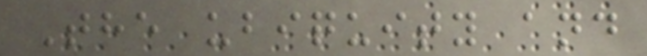The ubiquity and
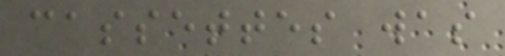cassettes was
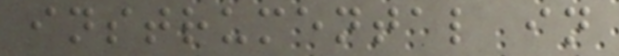instrumental in
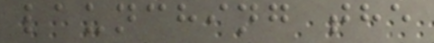launching the
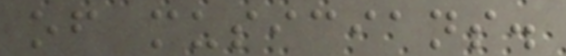of musicians.
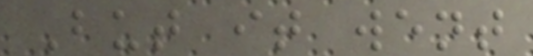But it went
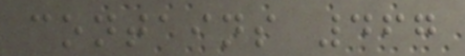contains 467
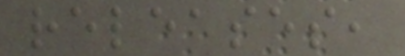releases,
